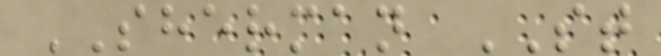SHERMAN ST
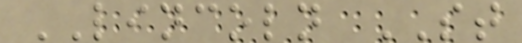LINCOLN ST
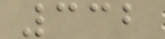332
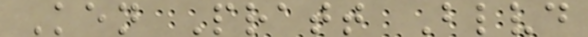Ken Pratt Blvd
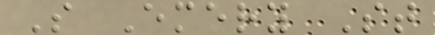S Emery St
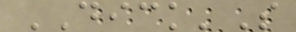DICK'S
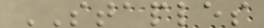STAPLES
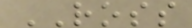ROSS
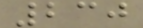230
